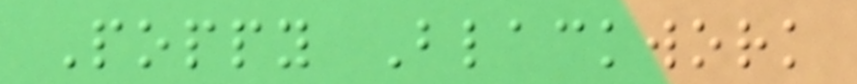Poppy Blackwork
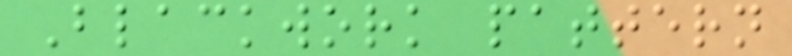Blackwork pattern
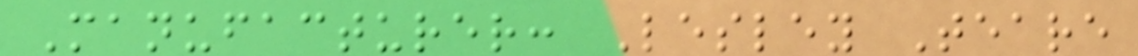Manufacturer: Lesley Teare
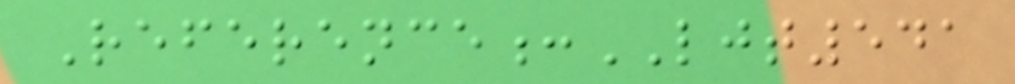Reference:LJT541
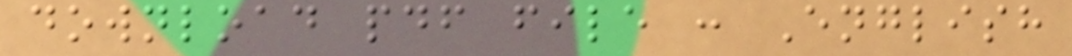download pdf file : English
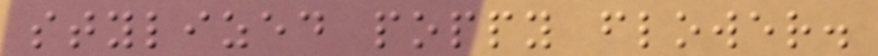stylized poppy flower.
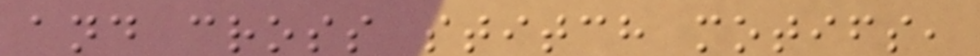and cross stitch motifs,
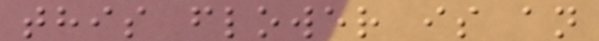this flower is an
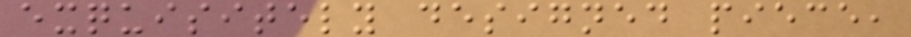exquisitely designed piece,
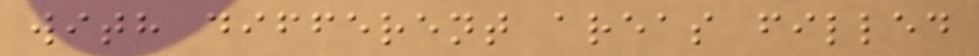with different areas filled
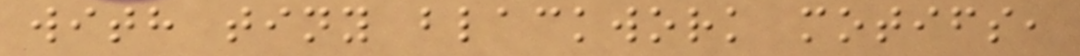with tiny blackwork motifs,
